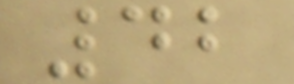42
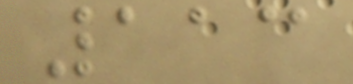113
